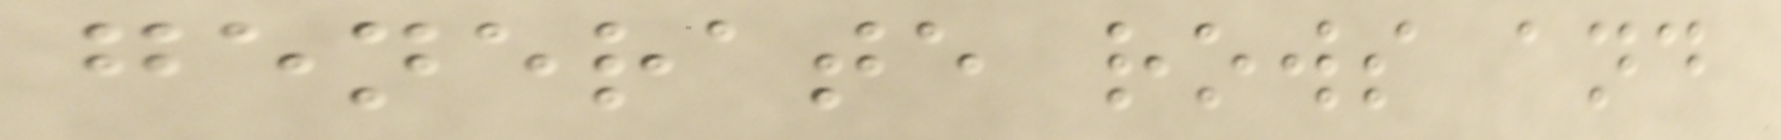generate rows and
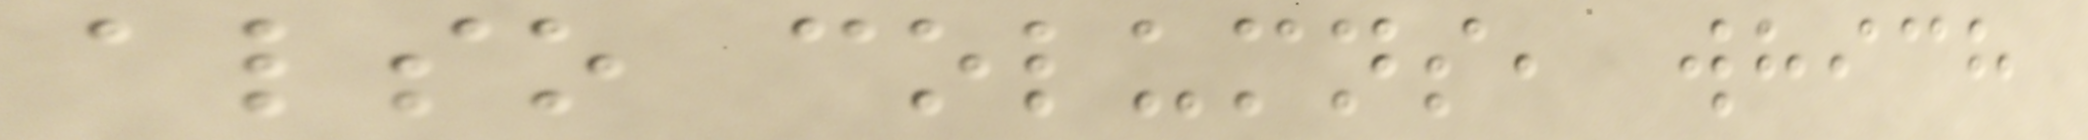also columns, which
